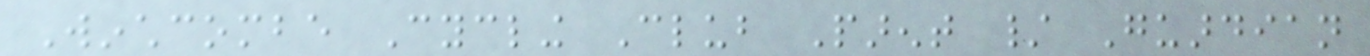Winchcombe Cycling Club Parent / Guardian
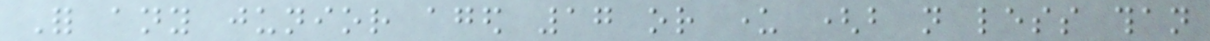For any junior aged 17 or under (but not less than
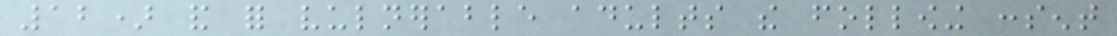12) and for vulnerable adults the following consent
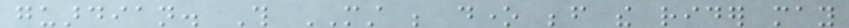guardian. This MUST be done before the rider may
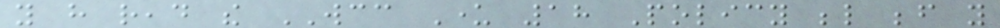you have read the WCC Under 18 Policy below before you
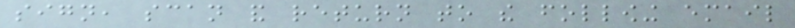sign, scan and return to the following email
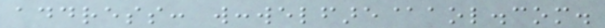address: wccwelfare@aol.com.
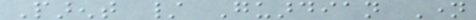Parent / Guardian Name
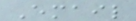Email
